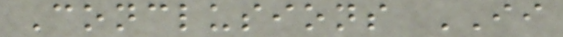Conclusions II
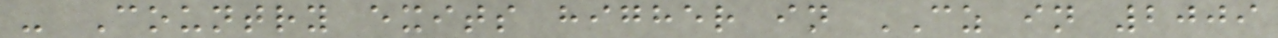- Country exits higher in CZ in 2009
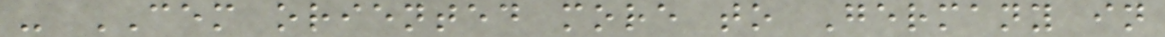- CEM oriented more to Germany in
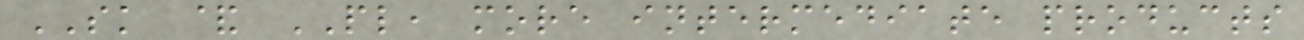SK & PL, more intermediate products
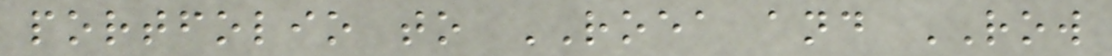portfolio to ROEA and ROW
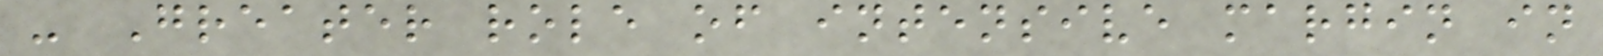- Greater role of intensive margin in
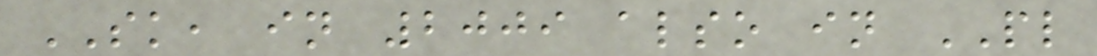SK, in 2009 also in PL
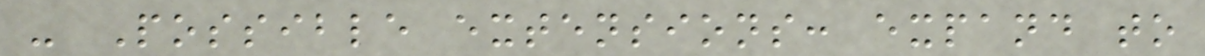- Possible extensions: expand to
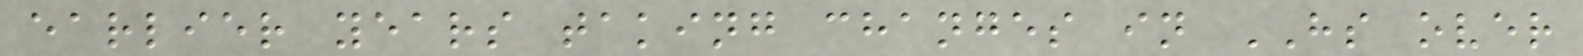earlier years taking changes in HS over
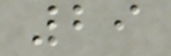29
